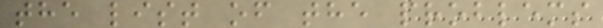the list of the problems
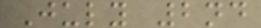July 2nd
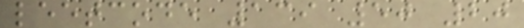leetcode 139 50 20
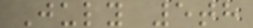July 5th
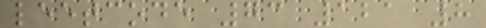leetcode 73 121 8
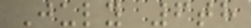July 6th
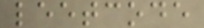leetcode
